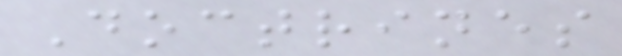Doctrines
